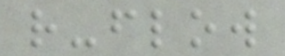r-flow
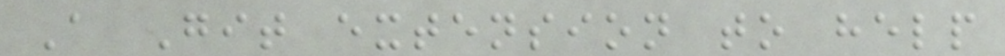A Git extension to help
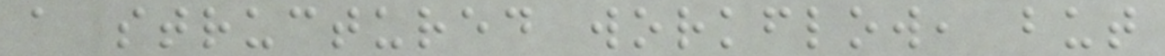a structured workflow, but
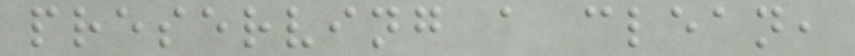preserving a clean,
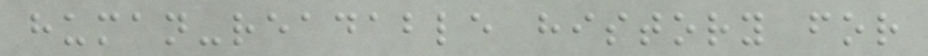human-readable history for
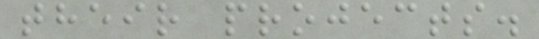their projects.
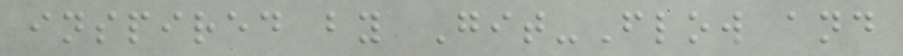inspired by Git-Flow and
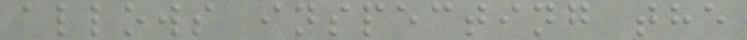allows inspecting the
